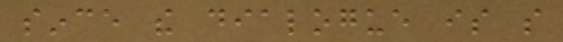since the dialogue is so
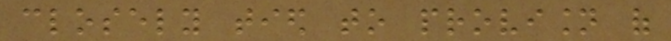closely tied to provision of
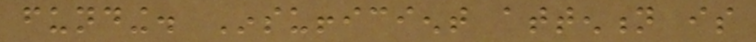funding. Insufficient attention is
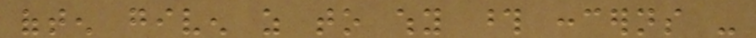often given as to why those concerns -
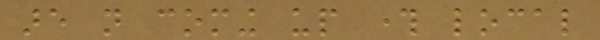are not coming up through local
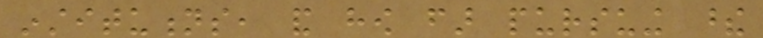institutions, and how far pursuing these
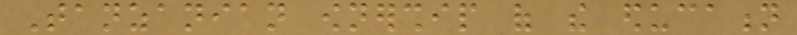Tanzanian ownership of the education
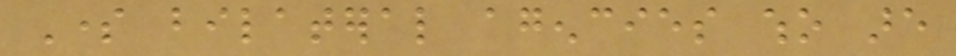Some bilateral agencies who are
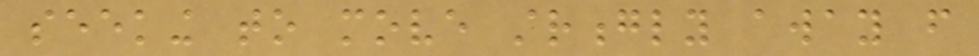seeking to move strongly away from
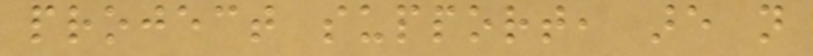project support, are not
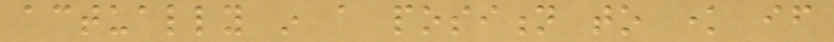actually in a position to know if
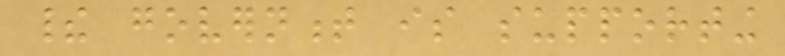their government is supporting
